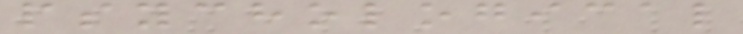psychological
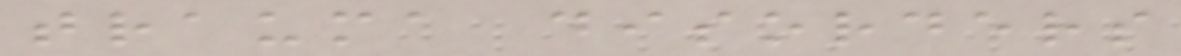trauma disorders
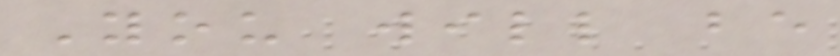You will be
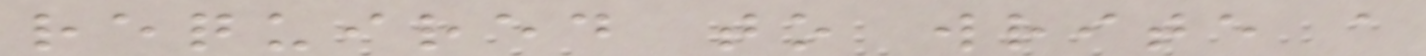required to write a
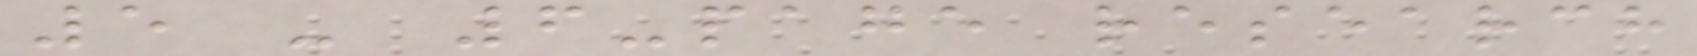5 - 6-page research
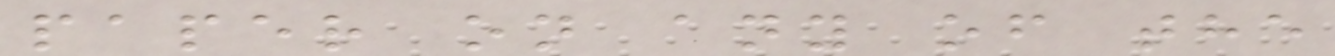paper on any of the
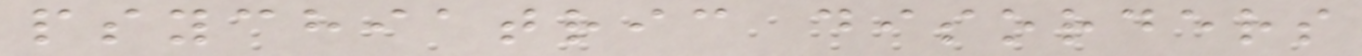psychiatric disorders
